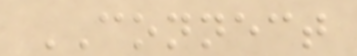CONNECT
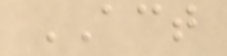ACT
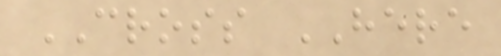CROSS HERE
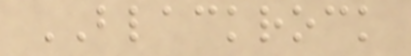BLACKROCK
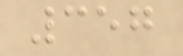357
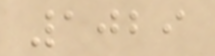1029
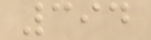394
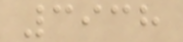3938
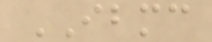IBMC
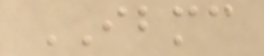IBMC
